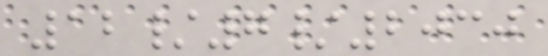12/7/2030
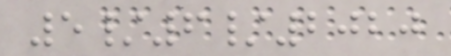5/6/2020
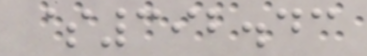$392.43
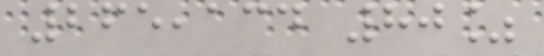265,134 80%
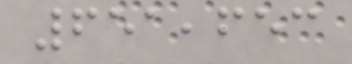651,653
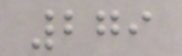279
